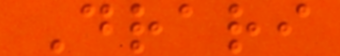Drari
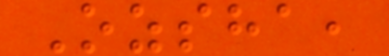Ozsha,
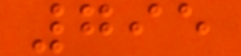795
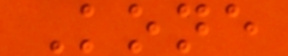Kone
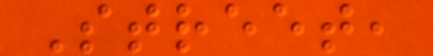Street,
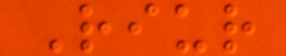Riur
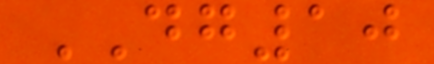DG10
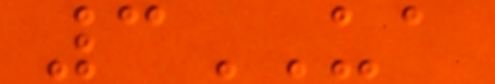3UA
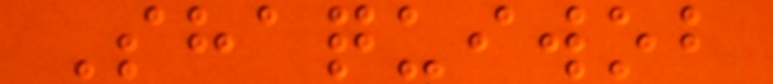Shaquiwob
